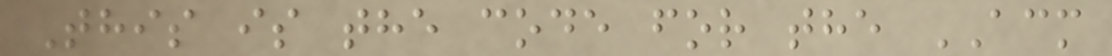This is the code for the ACM
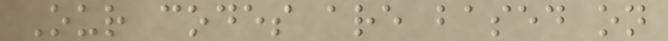Our codes are based on
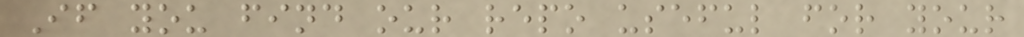If you find our repo useful for your
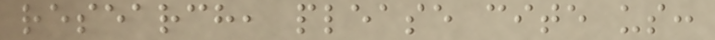research, please cite us:
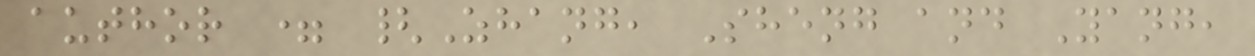author = {Zhang, Sheng and Yang,
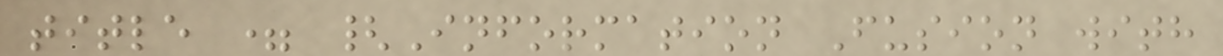title = {Information Fusion with
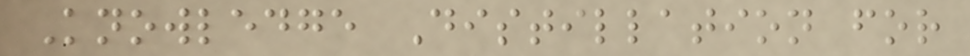Knowledge Distillation for
